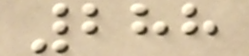288
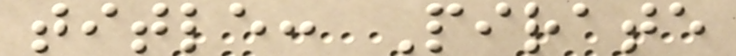title: Pirate
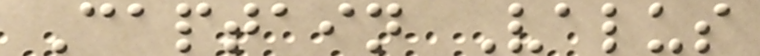Captain Valus
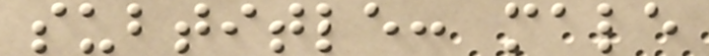subtitle: male
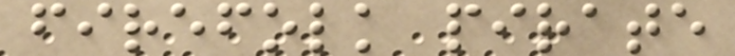firefolk pirate
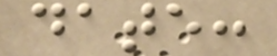date:
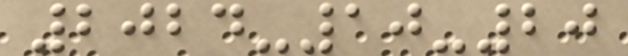2024-10-20
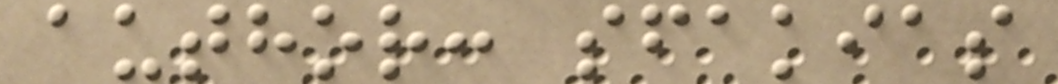author: sfakias
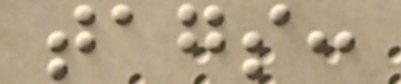tags:
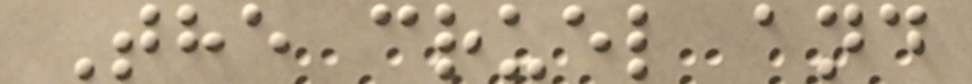The cruel and
